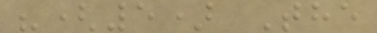"(5) The
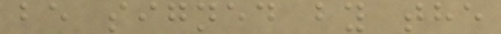be signed by the
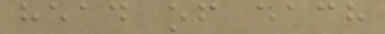head of each
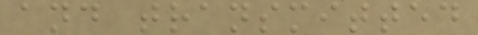and transmitted
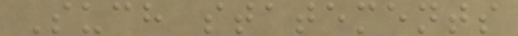Such statements
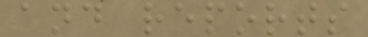and reports
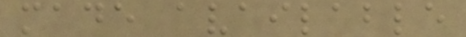made available
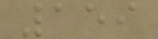159
